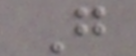G
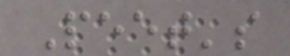Peet's
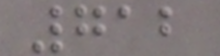712
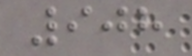908
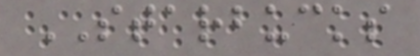STARBUCKS
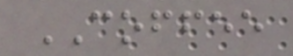COFFEE
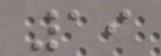19
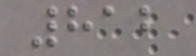812
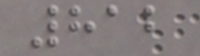812
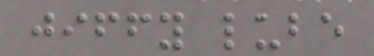jiffy lube
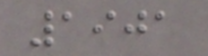1901
